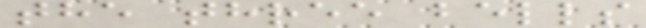the three bells
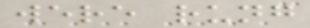were rung
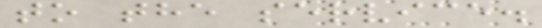to the service.
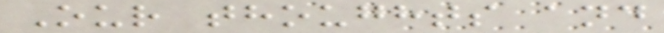Our thoughts and
